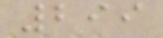299
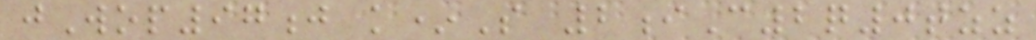jWop97j k*S 2iC2q0tzz
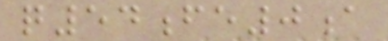q54fe0a
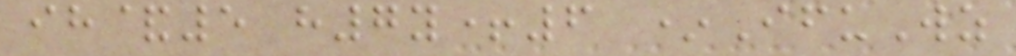ih&5 h7y+6 *IfuWz
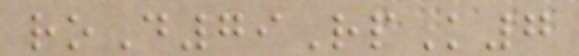roD79RpK7
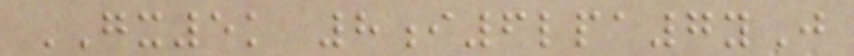GX5k 8i6lpa7yJ
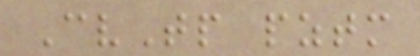CvTp pztm
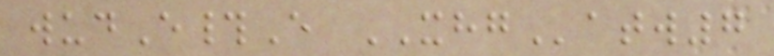wudE#E XHGatw7
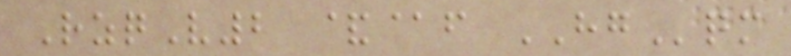RzqV2 &@f HGqm
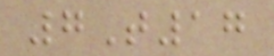7T17
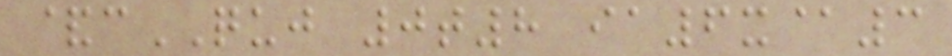&cQUJ 0t8 ia6x@3
